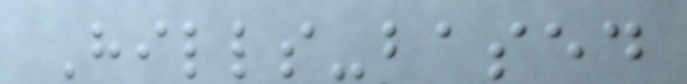Hills-based
